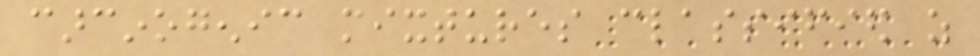carcinogenic mixtures classified as
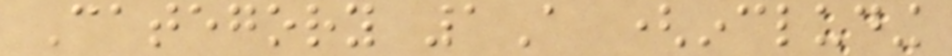Category 1A (including
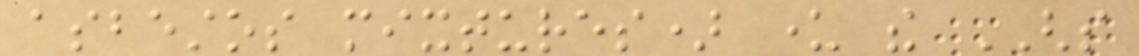asbestos mixtures) under the GHS
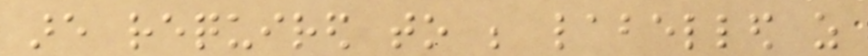are required to be labelled as
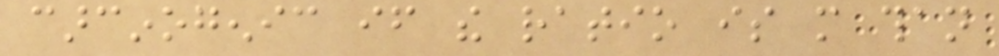carcinogenic if the ratio is more than
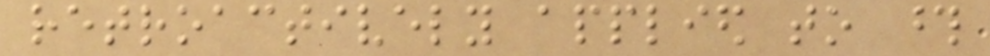retroactively applied to those
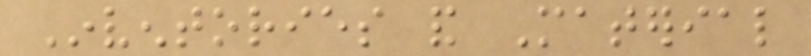Inventories and Material
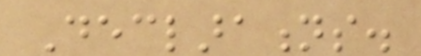Declarations.
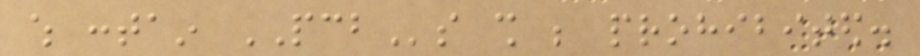which contain PCBs shall be prohibited.
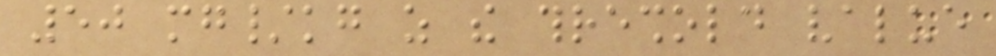50 mg/kg as the threshold value
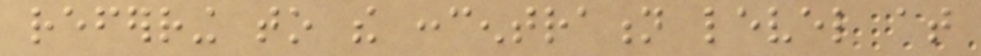referring to the concentration level at
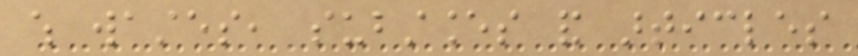which wastes, substances and articles
